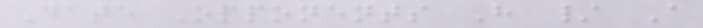Date Opponents H / A
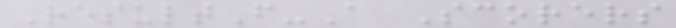ResultF-A Scorers
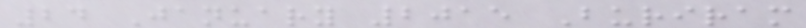24 January 2015 Buriram
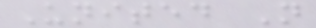United N
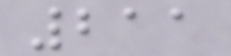211
